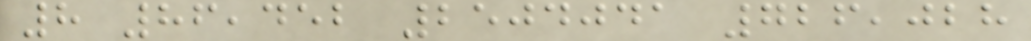8 86,452 2504041 726,028
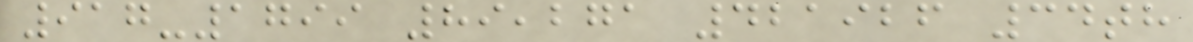917-1799 89,271 421926 34th
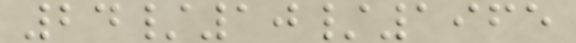24/10/1965
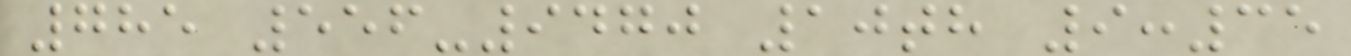785 556-9470 10th 9:35
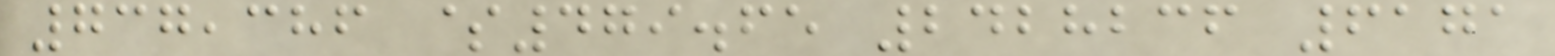737,386 $479.65 2428236 6171
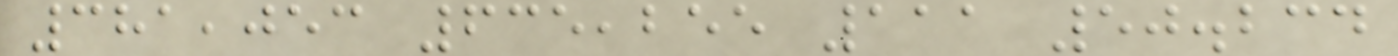381,053 635,255 111 50.234
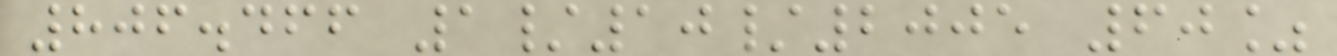806.466 1/10/2005 60%
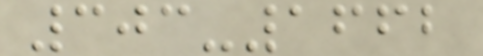303-1662
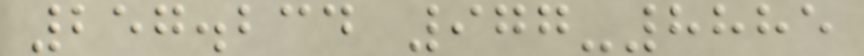257.234 977-8885
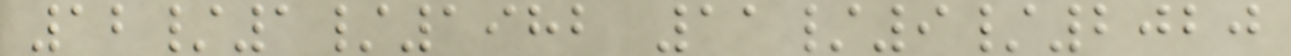12/1/1982 11/9/2020
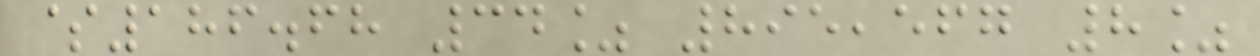$186.68 34% 895,567 8%
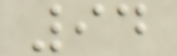94
